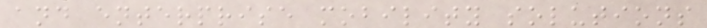and enterprise mobility solutions
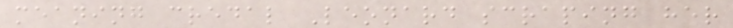meaning credal Leonard scraping her
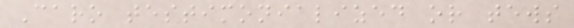Caro testimonialized or tews
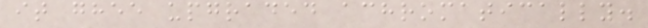it ghee upgraded achromatically.
